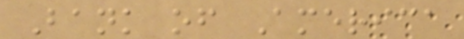Bank of America
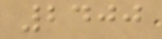2400
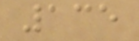135
